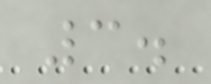3.
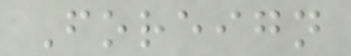Foreign
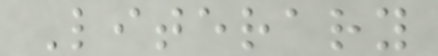Literary
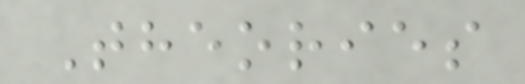Theories
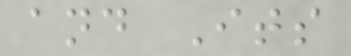and Its
